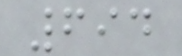694
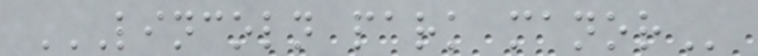LINCOLN PARK MANOR
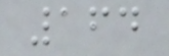164
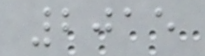2015
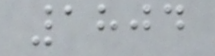1804
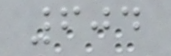604
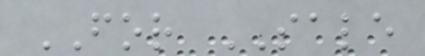FOR SALE
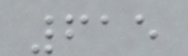615
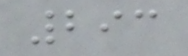293
